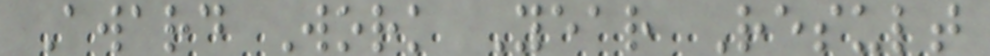Award Work Year Result
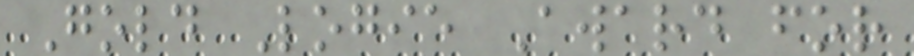Gold Logie Award for
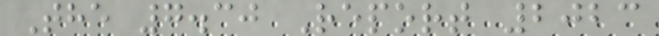The 7.30 Report 2023
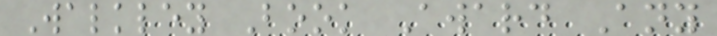Walkley Book Award Any
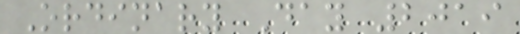Ordinary Day 2019
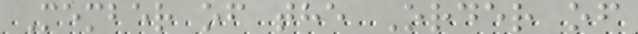Member of the Order of
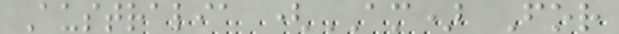Australia (AM) For
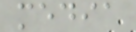media
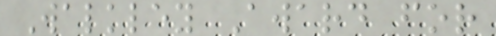Walkley Award for
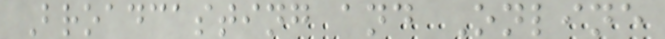Broadcasting and Online
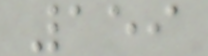159
